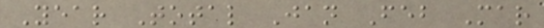Year Total Jan Feb Mar
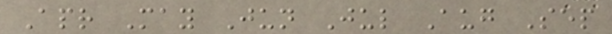Apr May Jun Jul Aug Sep
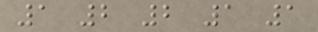1 2 2 1 1
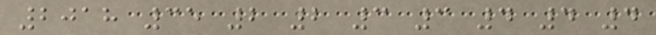2018 35 2 2 3 3 4 4 4
